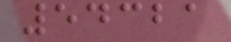54321
